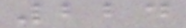224
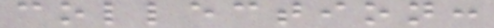collection:
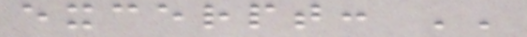excerpt: ''
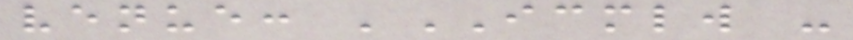venue: 'ICMLW -
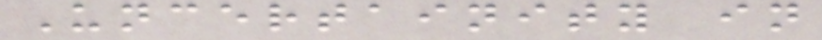Uncertainity in
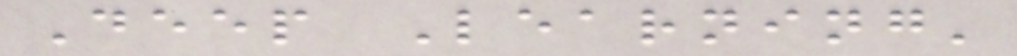Deep Learning'
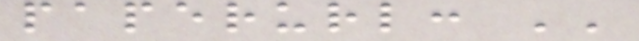paperurl: ''
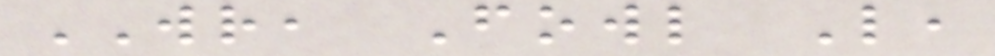WR, Fowl L,
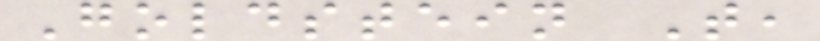Goldstein T,
